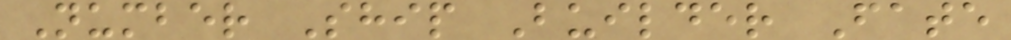Number Ship Builder Fate
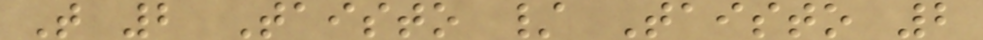T 2 Taisto / Taisto 2
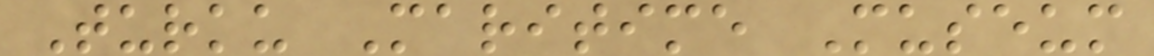Turku Maritime Museum
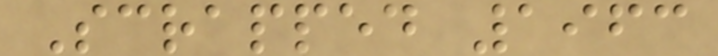Scrapped 1963
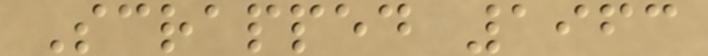Scrapped 1963
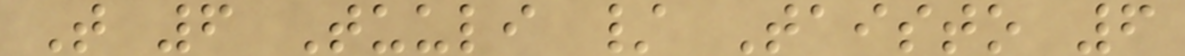T 6 Tuuli / Taisto 6
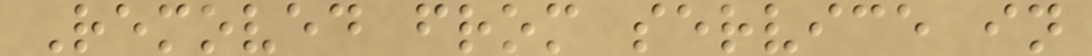Removed from service in
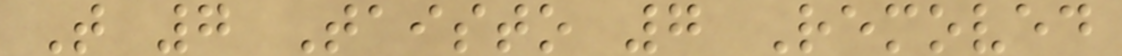T 7 Taisto 7 Removed
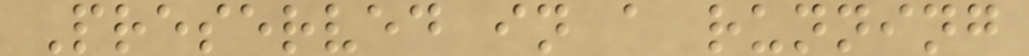Preserved in a running
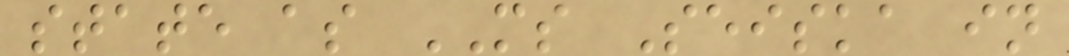state as MS Seiska in
